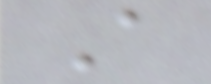A
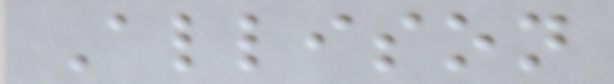Allison
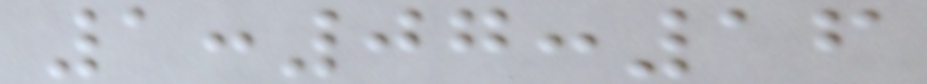1:07:16
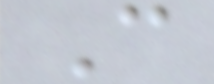C
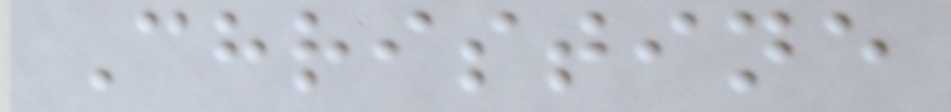Christine
